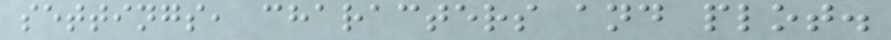settings, characters and plot.
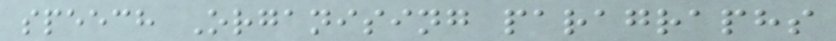speech Organising paragraphs
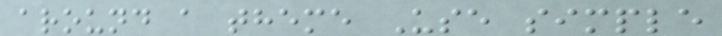around a theme Use simple
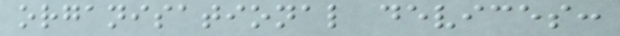organisational devices:
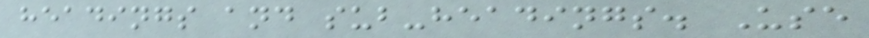headings and sub-headings. Use
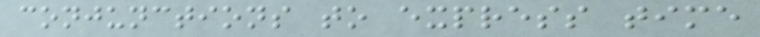conjunctions to express time
